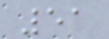51
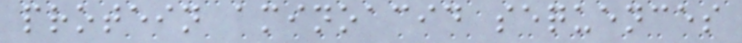protein aminoacid sequences
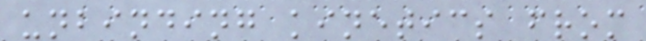unbinding kinetics from
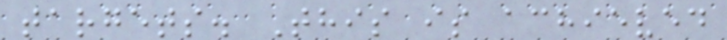targets. This is achieved
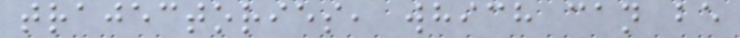trajectories, which can be
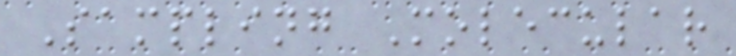Sampling Molecular
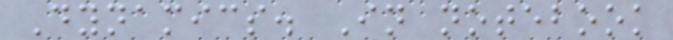Dynamics. In notebook
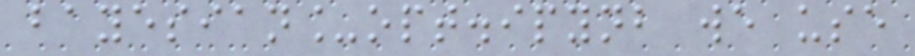bayesian_opt.ipynb we use
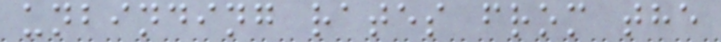unbinding rates from the
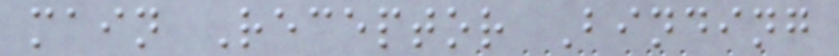main Receptor Binding
